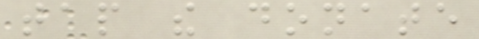tap the donate
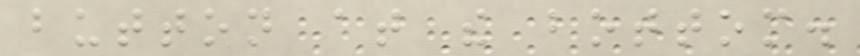button at the bottom.
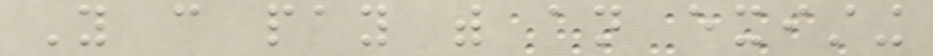You can pay with an existing
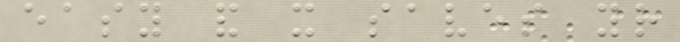easy and it saves your
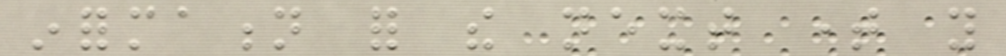information for the next time you
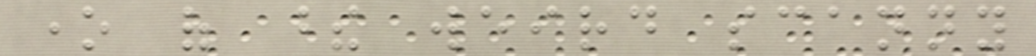one of these weird scanny
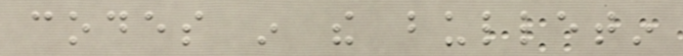codes in the bulletin
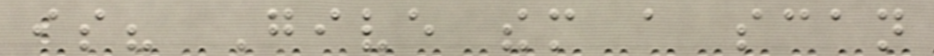is? Give them a scan
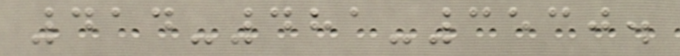414-481-3530.
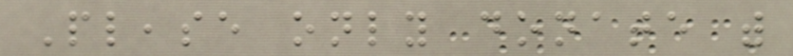Please only donate with
